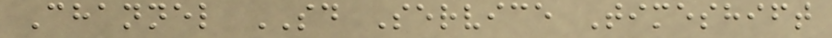Channel SD Service Timeshift
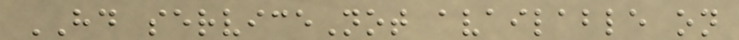HD serviceNot available on
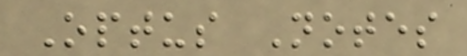Optus Notes
